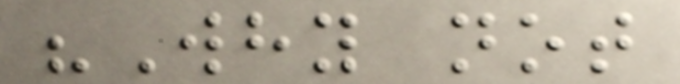"Why not
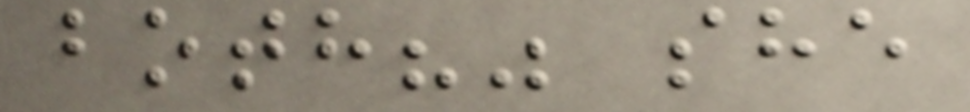both?" she
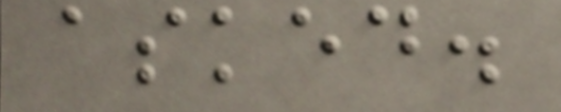asked.
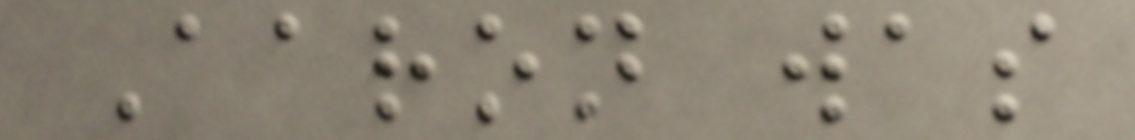Aaron was
